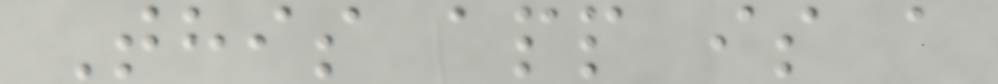This app is a
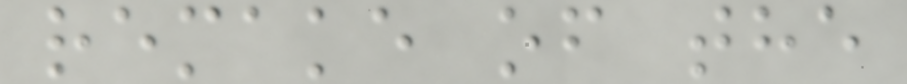remake of the
